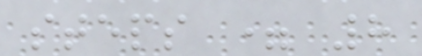steps = 8
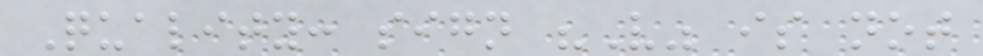Quality: sign "V" is not
